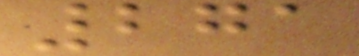271
